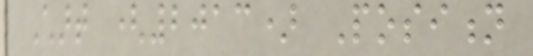Chart (2013) Position
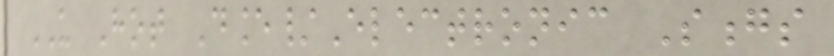US Hot Dance/Electronic Songs
